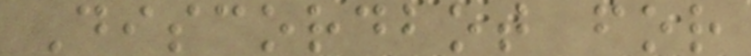Discordbot for
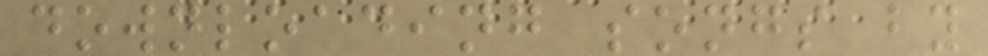downloading songs by
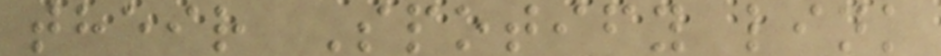their Spotify link
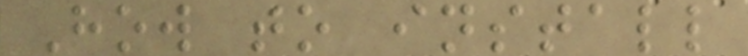How to install
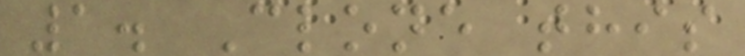1. Clone this
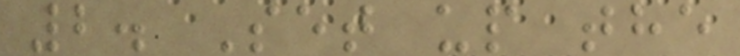2. Set up the
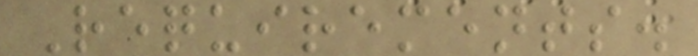Requirements.
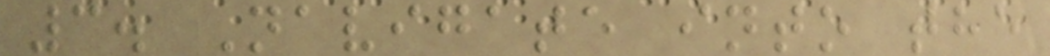3. Navigate into the
